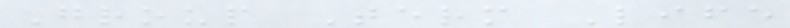Group Term Life
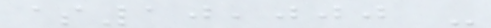$10,000 -
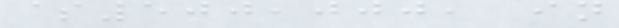$500,000, in
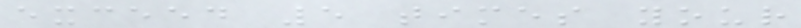exceed 5 times your
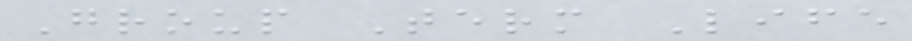Group Term Life
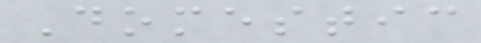Domestic
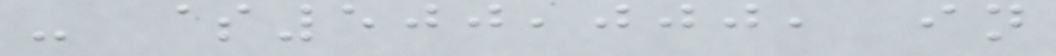- $500,000, in
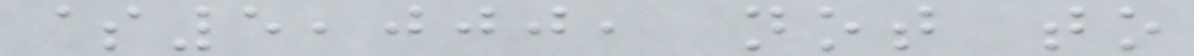$5,000, not to
